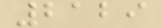2129
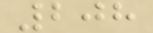208
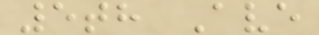5th Ave
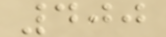400
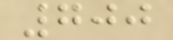700
